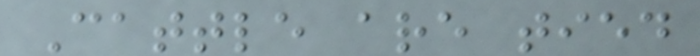Cattle are tied
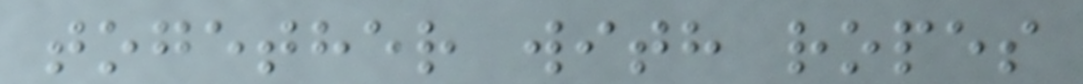together with ropes
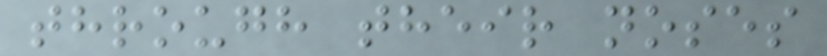through their noses
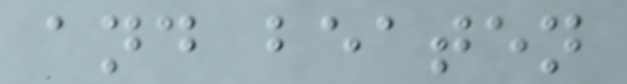and beaten
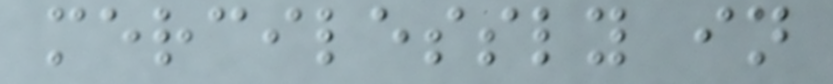mercilessly in
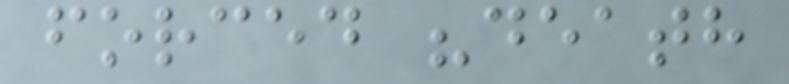forced "death
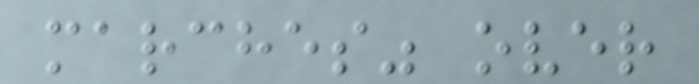marches" over
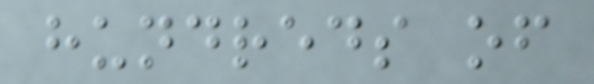hundreds of
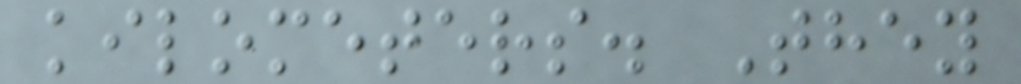kilometers. They
